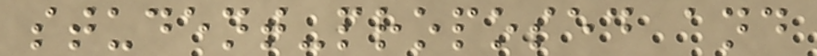student-proposed and
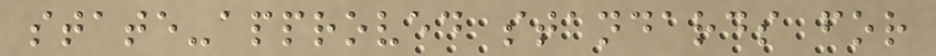state-approved standards for
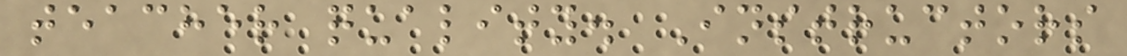teacher quality. Instructors
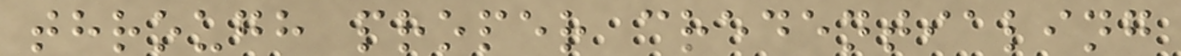through proper credentialing
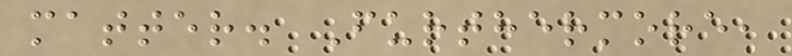matter. Furthermore,
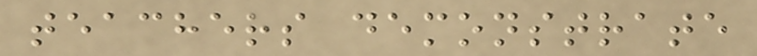teachers demonstrate
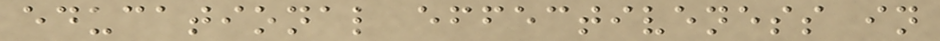educational effectiveness in
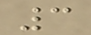3
